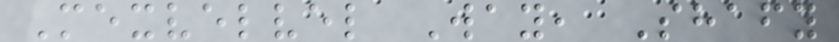Mexvelvel Way, Shafy
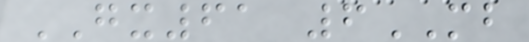GX61 6MB
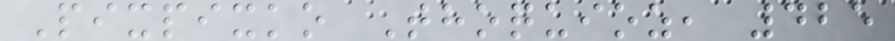Pixpixko Thoquioz, 425
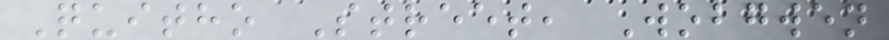Quitho Street, Wobgwen
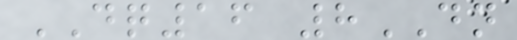DQ16 8DN
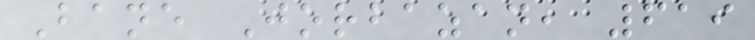Bane Jorbazan, 619
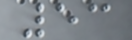53
